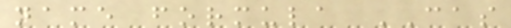name formula CAS
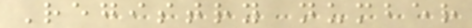Registry number
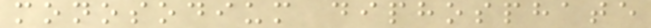monosodium diphosphate
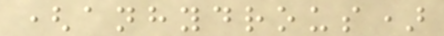(anhydrous)
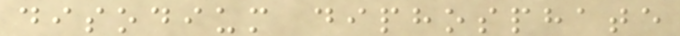disodium diphosphate
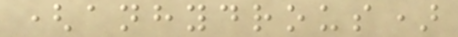(anhydrous)
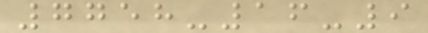7758-16-9
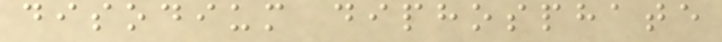disodium diphosphate
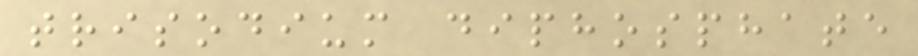trisodium diphosphate
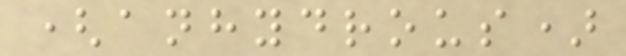(anhydrous)
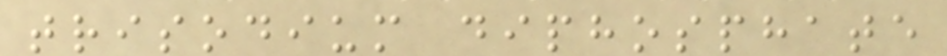trisodium diphosphate
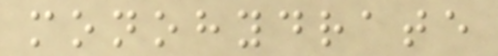monohydrate
